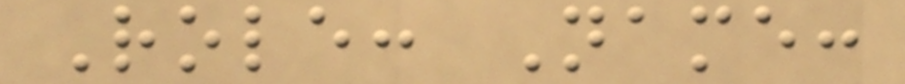Role: Name:
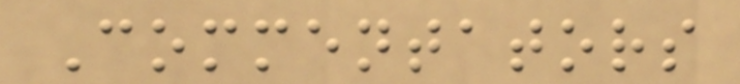Commentators
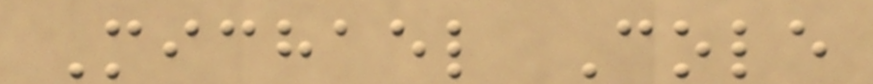Michael Cole
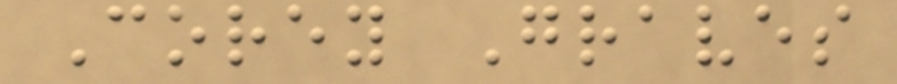Corey Graves
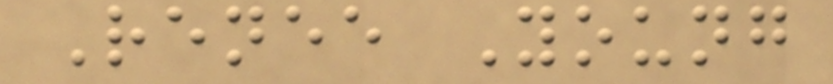Renee Young
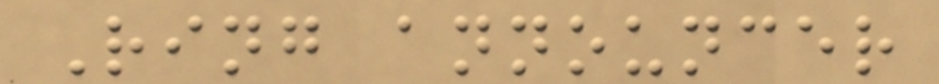Ring announcer
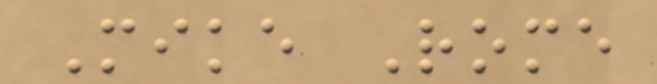Mike Rome
